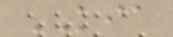KIA
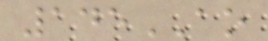145AO
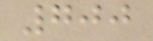700
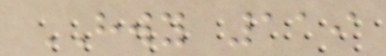HWY 119
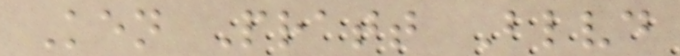Ken Pratt Blvd
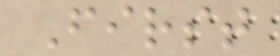First
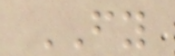FY
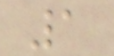1
